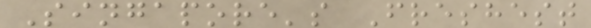Singapore's Freshest
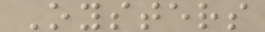Oysters
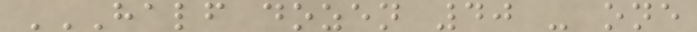HALF DOZEN 40 - ONE
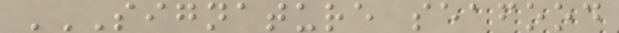SIGNATURE SEAFOOD
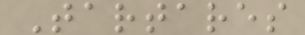Tartares
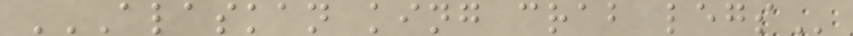ALASKAN KING CRAB LEGS
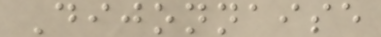Dijonnaise
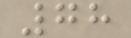78
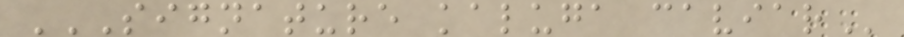SIGNATURE KALUGA CAVIAR
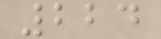224
